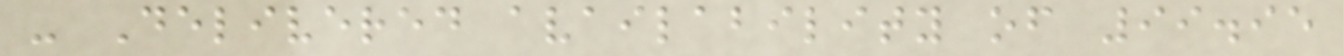- Delivered availability of 99.95
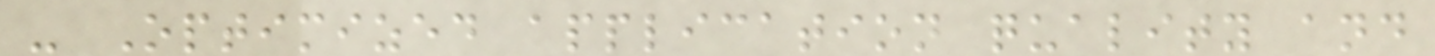- Optimized application quality and
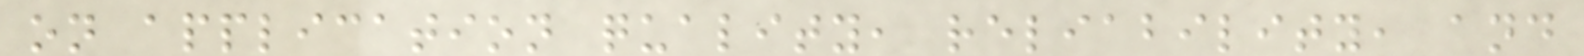on application quality, reliability, and
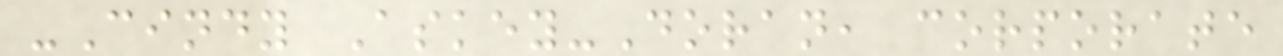-Cindy Askey-Doran, corporate
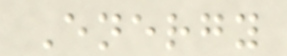Energy
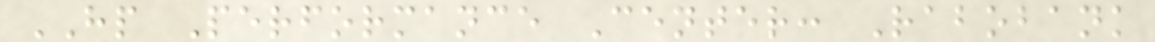HP Performance Center: Rabobank
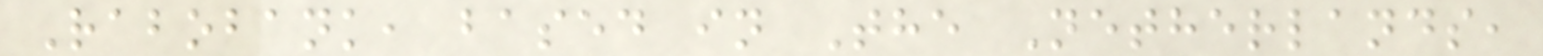Rabobank, based in The Netherlands,
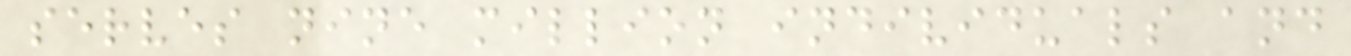serves nine million individuals and
